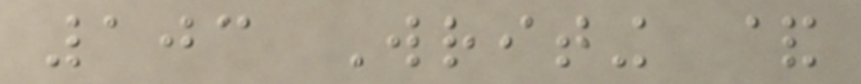103 Writing &
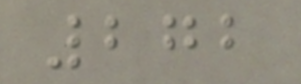272
